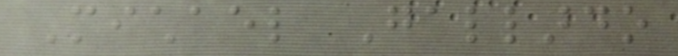Michael Gallardo
